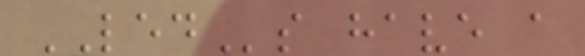LEDs have a
